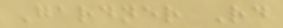Gardner Rd
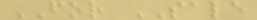FOR SALE
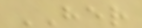HER
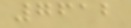7612
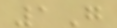1G
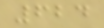624
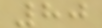80
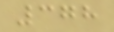378
